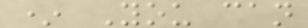* You can
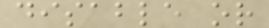disable or
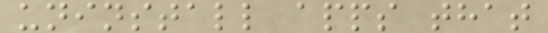uninstall apps that
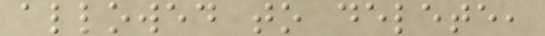allowed to delete,
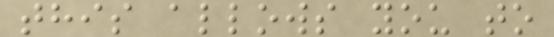this allows you to
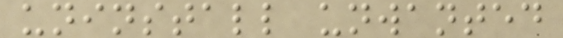uninstall unwanted
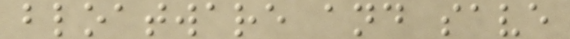bloatware and save
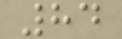84
